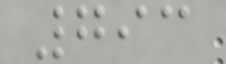793
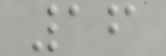16
